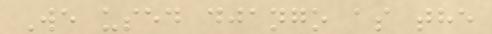We used django as the
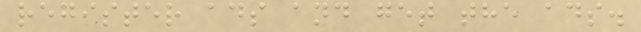register ads and get the ads.
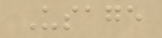Usage
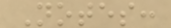Notes:
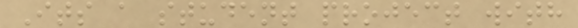Its a student project with
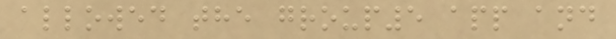allowed the group5 app and
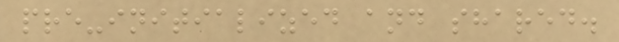pre-initialized and shared.
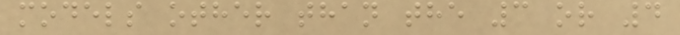models other than the 3 or 4
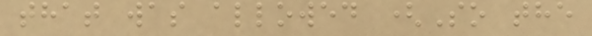that was allowed (So the
